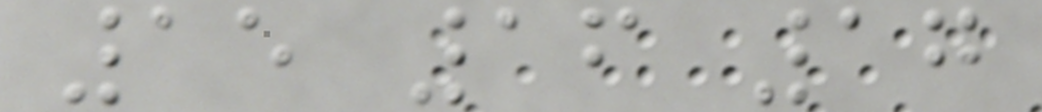15 16 17
